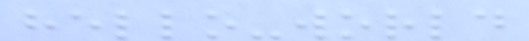hello-world
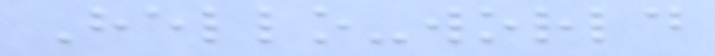Hello-world
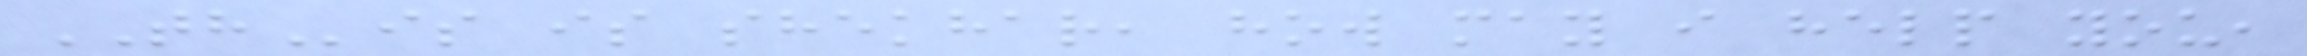THis is shekhar, how may i help you,
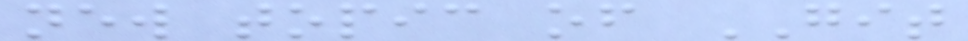new topic of GIT
